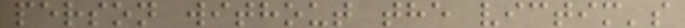person without the victim's
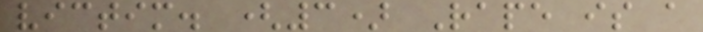victim. (3) Rape is a
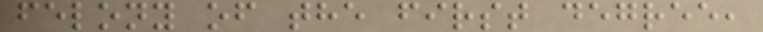felony of the first degree,
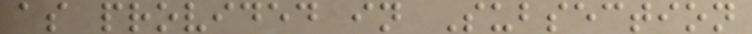as provided in Subsection
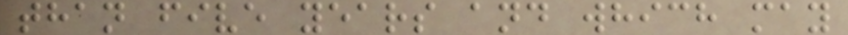than five years and which may
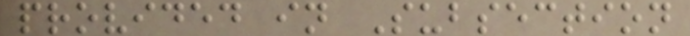provided in Subsection
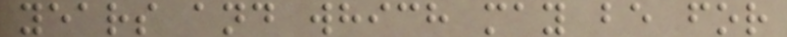years and which may be for
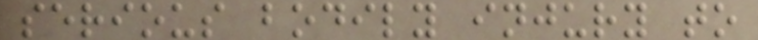serious bodily injury to
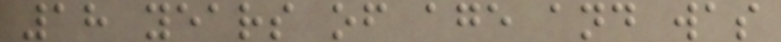18 years of age and was
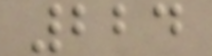224
